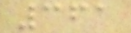361
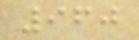960
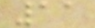11
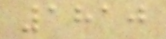1810
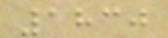1830
